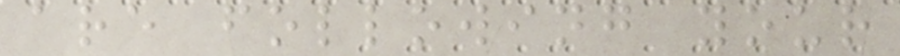are following your
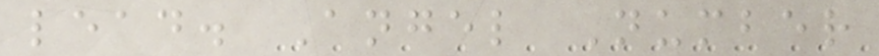lead. Angel Number
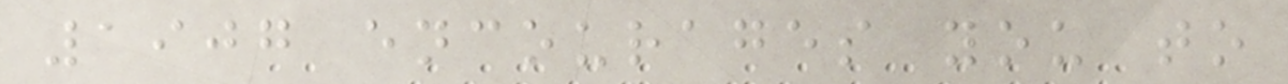1907 encourages you to
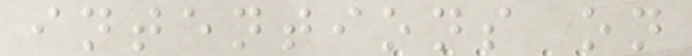intentions on
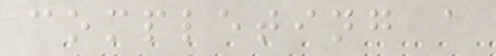completing a
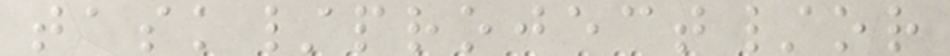task/project/or
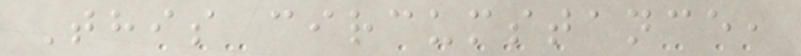This circumstance,
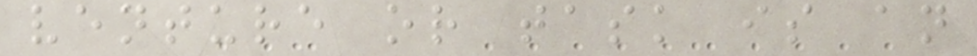venture or task is an
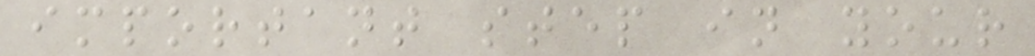important step in your
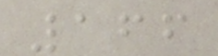166
